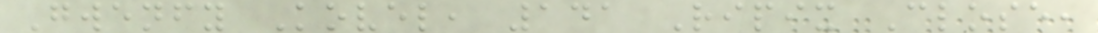Gwenfy Kovel, 141 Ripix Close,
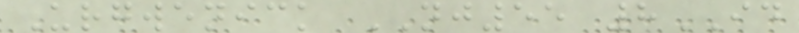Urgwenick NJ55 8ID
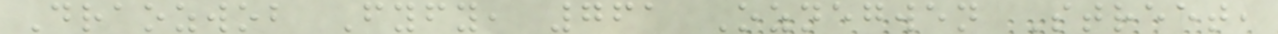Draozwob Fyfy, 761 Oznegwen Street,
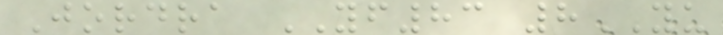Jordra YF83 8YU
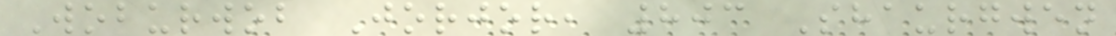Woburwob Jorjor, 803 Shaurgwen
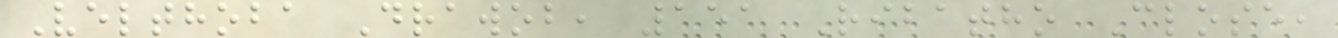Velthoba Drawob, 151 Ribatho Close,
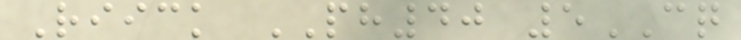Riick PH40 5CQ
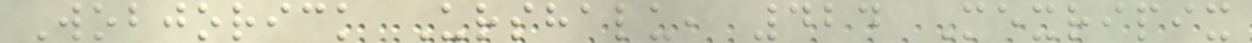Wobjorick Urshalu, 424 Mexripix
